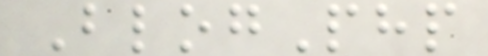BlogPhp
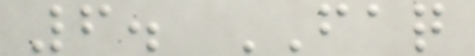6. FAQ
